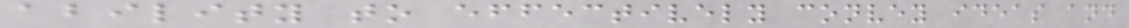ability to effectively convey ideas and
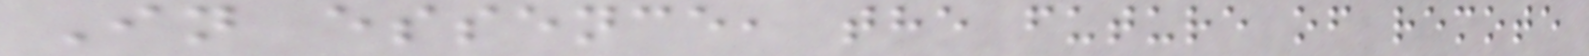In essence, the future of remote
